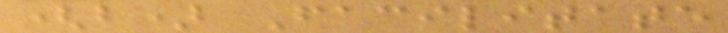(b) Facilitate
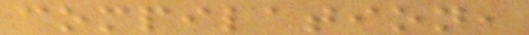compilation,
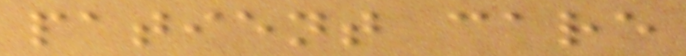patient care
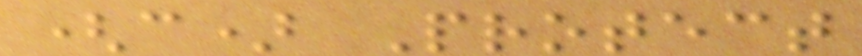(c) Protect
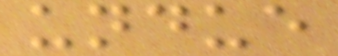undue
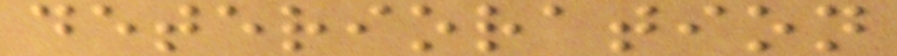deterioration
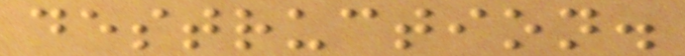destruction.
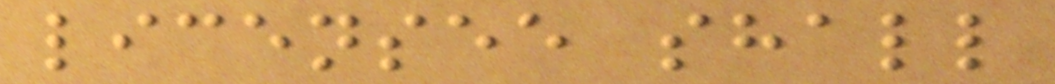licensee shall
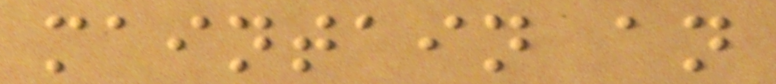maintain an
